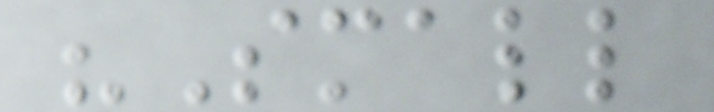"Small
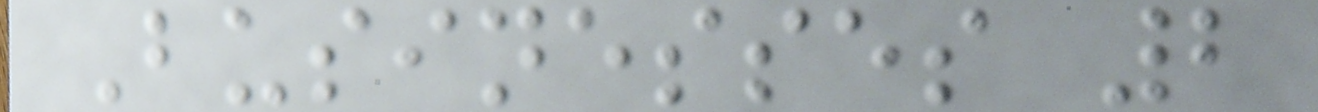Businesses 2
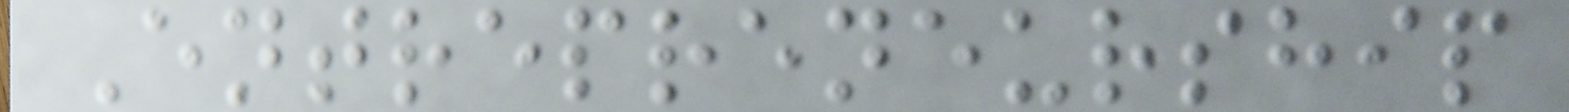Entrepreneurship
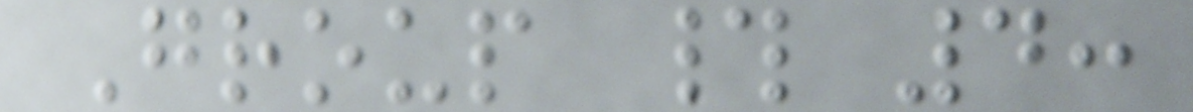Group # 4:
